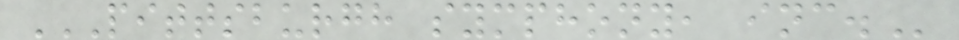PITTSBURGH SYMPHONY, INC.
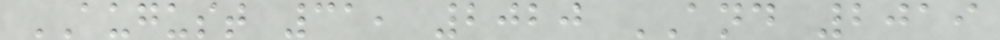AUGUST 31, 2020 AND 2019
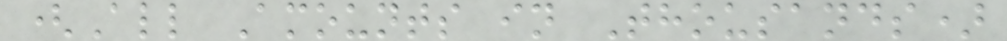(All Amounts in Thousands)
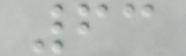63
